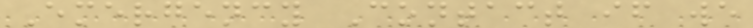Emergency Contact if we
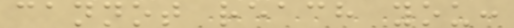cannot reach you:
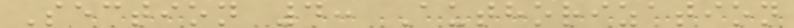Section 4: Authorization
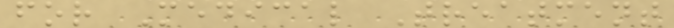for Medical Treatment
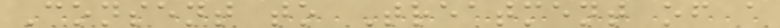Consent to Treatment of a
